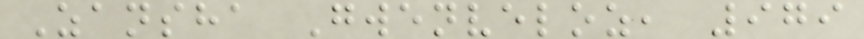Zansha Gwenveloz, 979
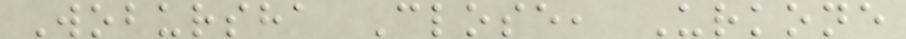Wobursha Close, Urkone
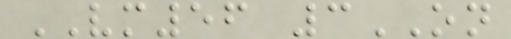VM56 3ON
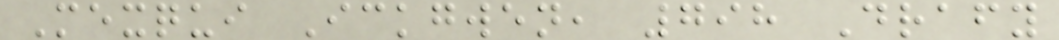Mexqui Ickgwen, 798 Drafy
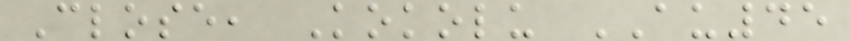Close, Kokolu AU45
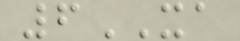6XA
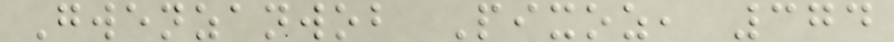Gwenzanwob Pixoz, 374
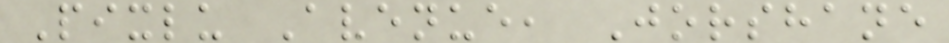Pixlu Avenue, Jorshane
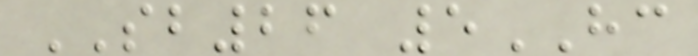SB26 5HC
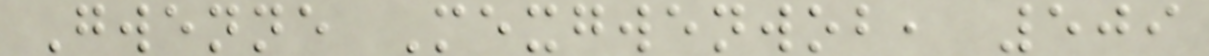Gwenne Mexgwenwob, 509
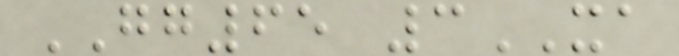GG65 3XA
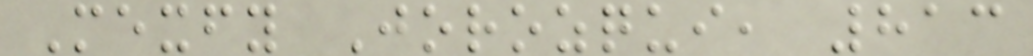Mexfy Jorozqui, 813
